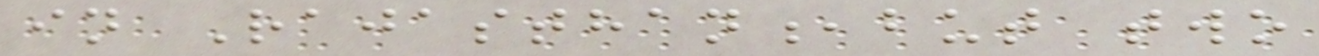in Rajasthan,but two
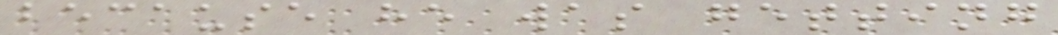because he was getting
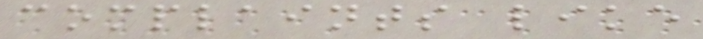complaints like
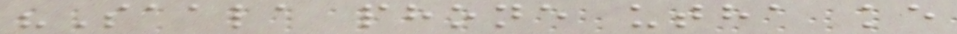"Saala phone utha ke
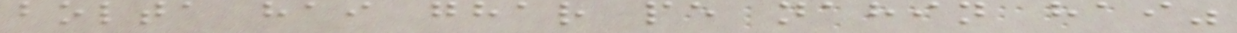bolta hai ghar pe nahin hai"
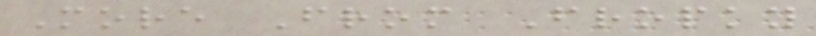More From Fropky
